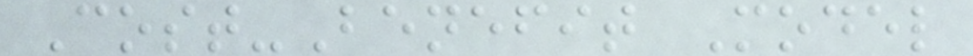Cost-Benefit Model
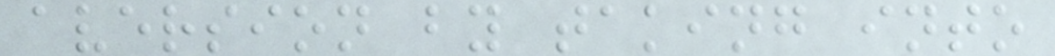aversion by taking into
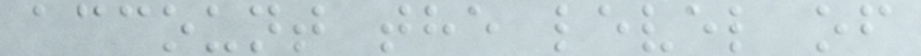account the level of
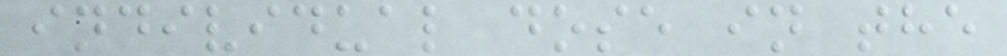individual dose in the
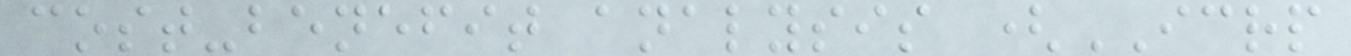cost-benefit analysis (ICRP
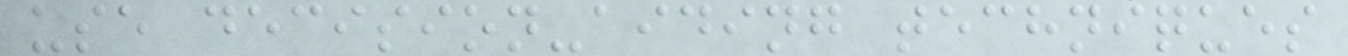use decision-aiding techniques
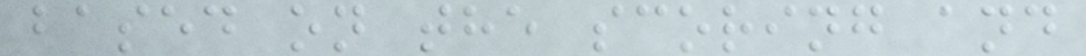based on the scoring and
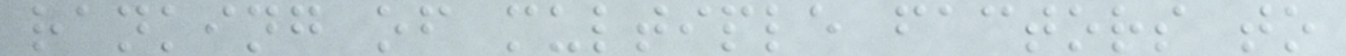ranking of multiple factors to
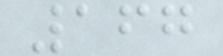167
